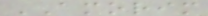AMORIM
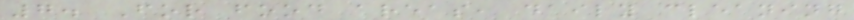7. For food areas, daily cleaning
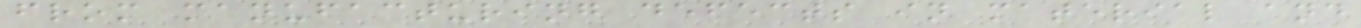from manufacturing defects in material and
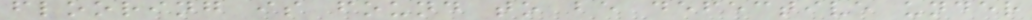flooring is found to be defective under
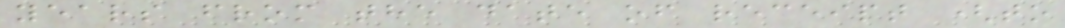years from the date of receipt (to
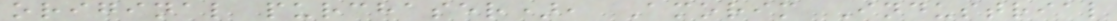original purchaser), Amorim Industrial
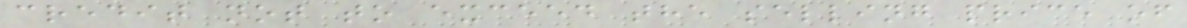credit not to exceed the selling price of
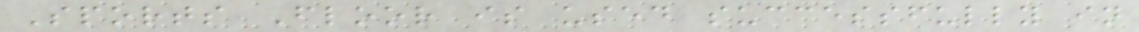Sports Floor is used successfully in
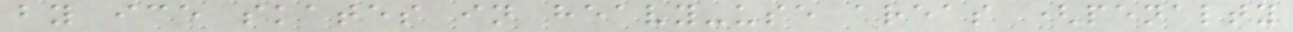by ice skates in heavy-use areas (penalty
